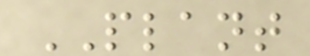PLANT
